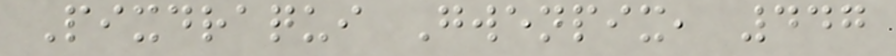Pixdraqui Gwenpix, 447
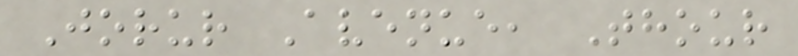Jorur Avenue, Thour
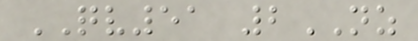QV51 2NZ
